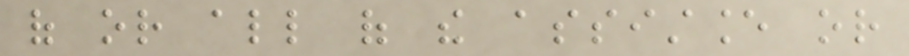of or all of the assistance or
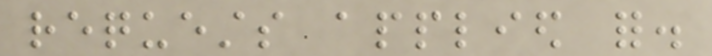requests applied for.
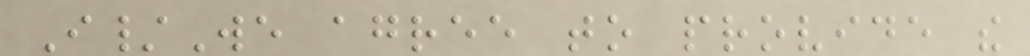I/We agree to provide the
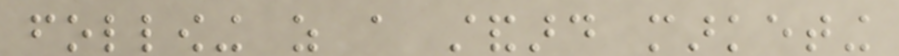following as a standard marketing
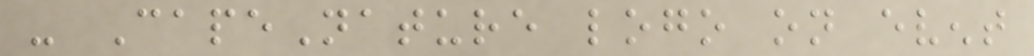- CapeNature logo on event
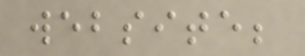website;
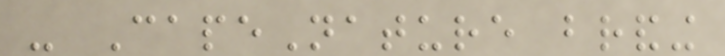- CapeNature branding
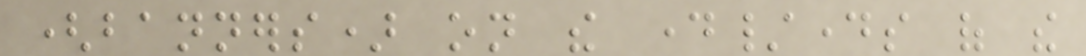(banners) on the day/days of the
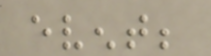event;
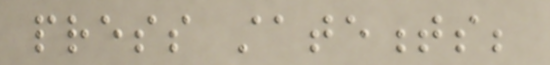press statements;
